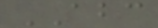ABC
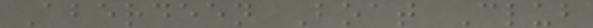Aberdeen Boat Club
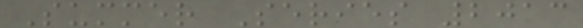Summer Series 2013
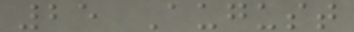25 August
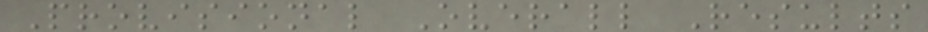Provisional Overall Results
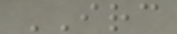IRC
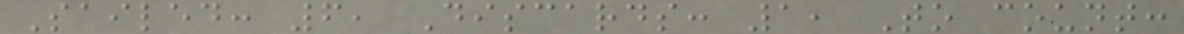Sailed: 6, Discards: 1, To count:
